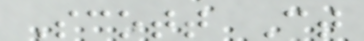Scott Ct
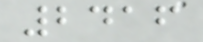2416
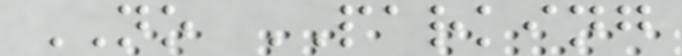NO PARKING
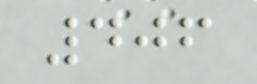406
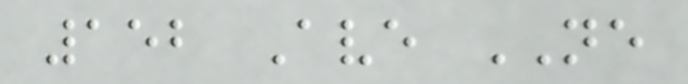152 Ave NE
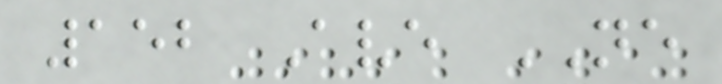152 Ave NE
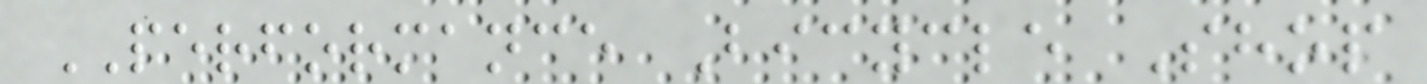PERFORMANCE Bicycle Shop
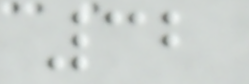32
